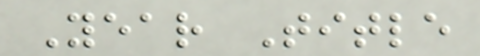Year Title
